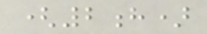(2h)
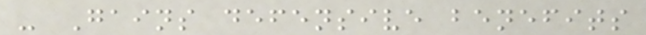- Gains defensive benefits
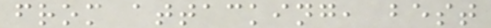from attacking, best
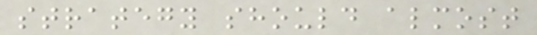strategy should almost
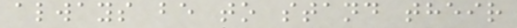always be to stand their
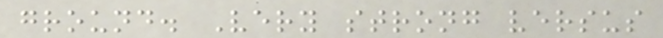ground. Very strong versus
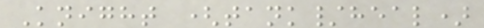Knight (tank/heal)
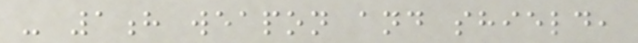- 1h weapon and shield,
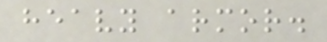heavy armor.
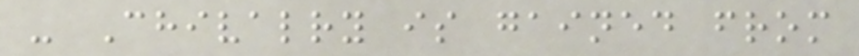- Chivalry is gained from
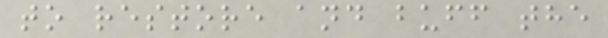to restore and buff the
